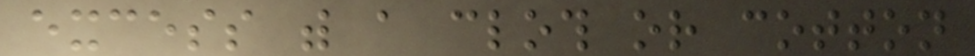excess with a cloth or cotton
